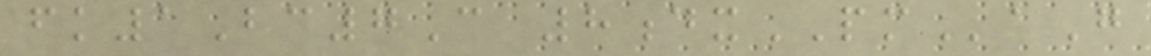fk1Bc7C 8dxPMaG
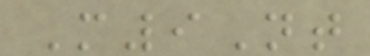M9Nt
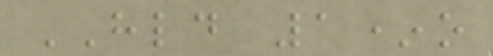HLD 1*o
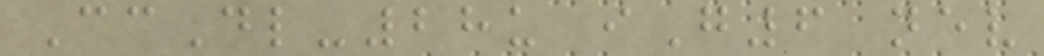CcDl-28u iG6 nev
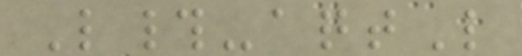L#-aqtL
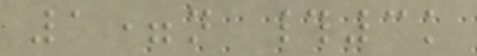1=n #3k
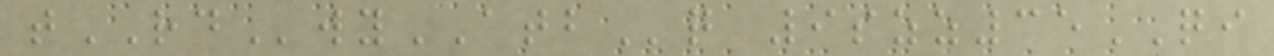tRDwyATBq 9szz35QI
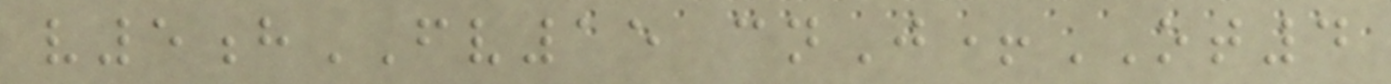v5hFV15 cnJ+OT4
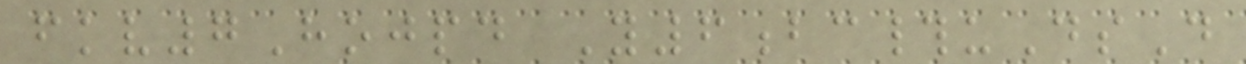fkv7Hojpd Y6bc#uDsD
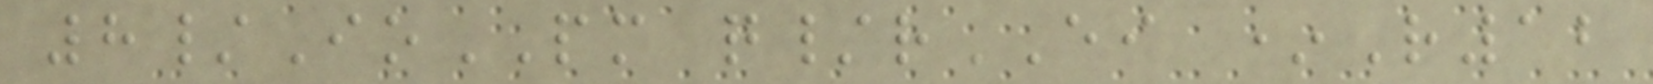8/IoPM q/rEI *R12
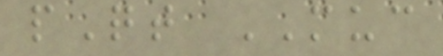pQt MUC
